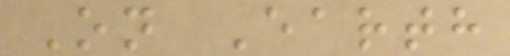On Earth
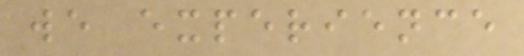we experience
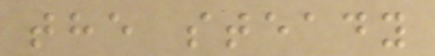the steady
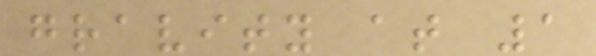gravity at 1
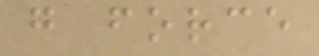g force
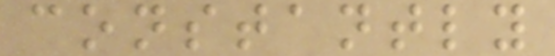constantly
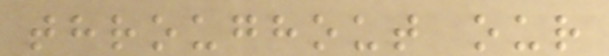throughout our
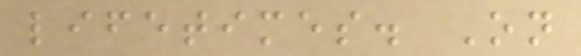lifetimes. On
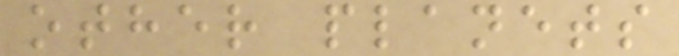other planets
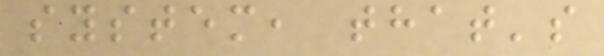system, that's
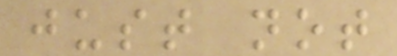just not
